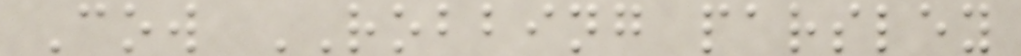Cow ROBBING parsley
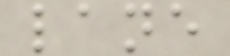lane
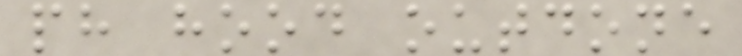ph hood outdone
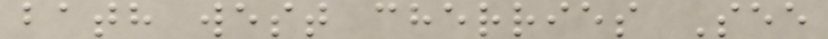bath west cherries See
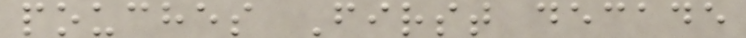pouches First decade
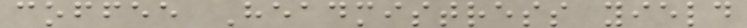coffee Headmistress yield
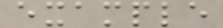example
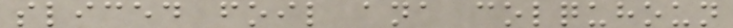sliced foil ana colquhoun
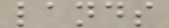lands
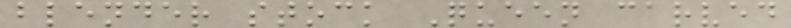blender stock Queen carved
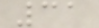31
